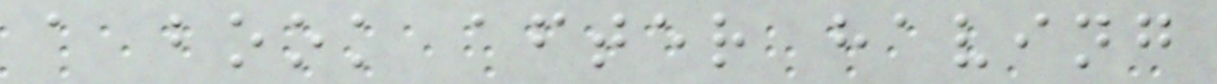a book after having
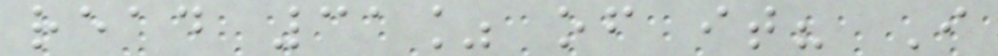read 31% of it? I
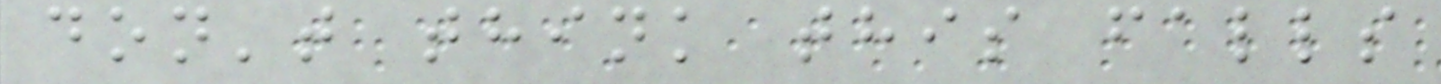don't think this falls
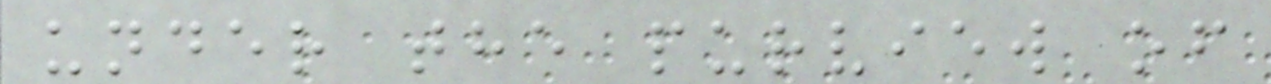under the purview of
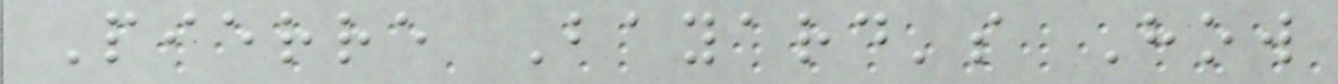Pierre Bayard's How
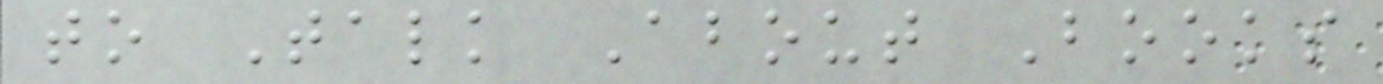to Talk About Books
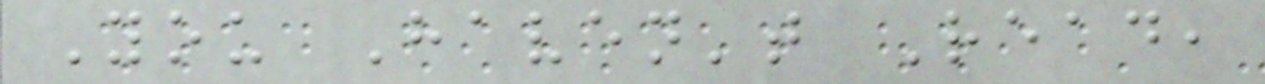You Haven't Read,
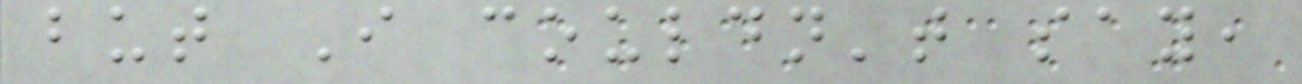but I couldn't say,
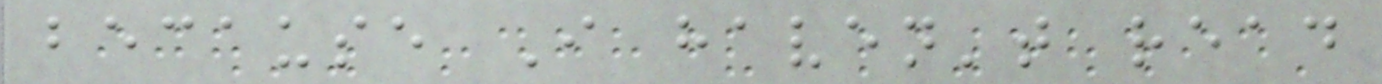because I haven't read
